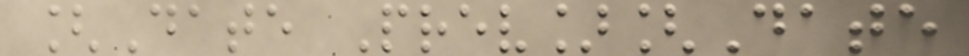[Date Prev][Date
